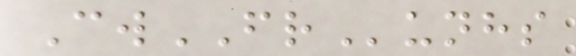CwFRunhs
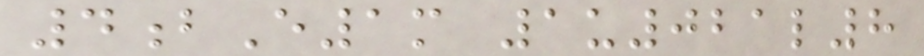4bE1m 1u021l8
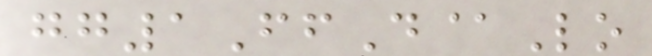gg1FfD@Lo
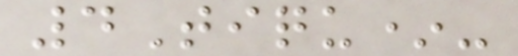4Tiqu*-
